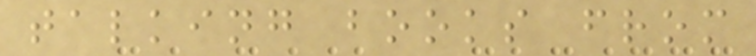talking books from
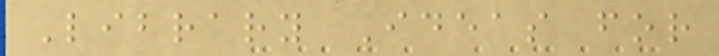Library Ideas for
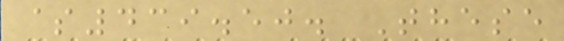$439.50. These
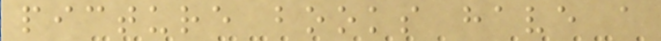picture books have a
